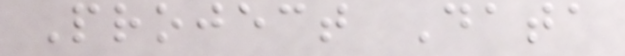Project Data
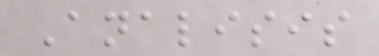Analisis
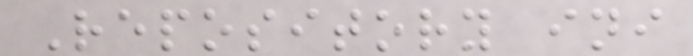Repository ini
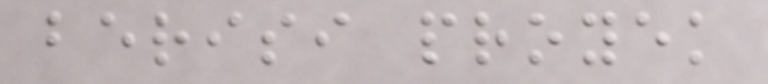berisi proyek
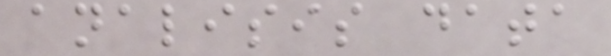analisis data
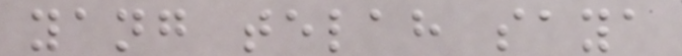yang telah saya
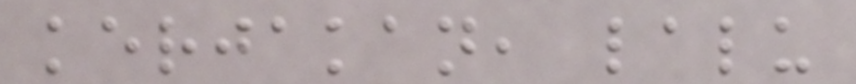kerjakan, lalu
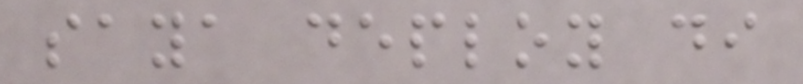saya deploy di
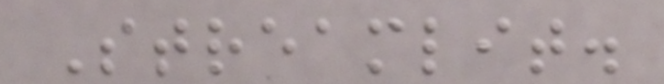Streamlit.
